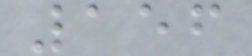156
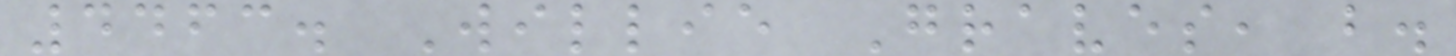4463. Willie Graves, b.
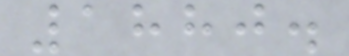1880.
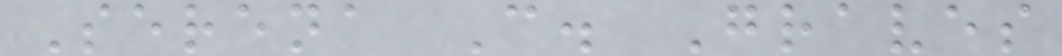Serena C. Graves
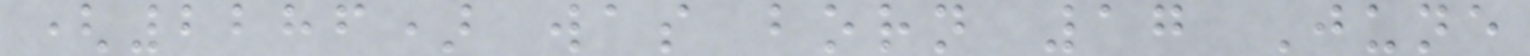(2286) was born 17 June
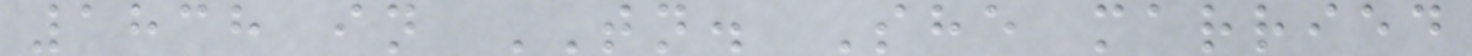1838 in TN. She married
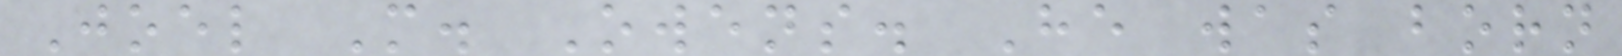Joel M. Owens. He was born
